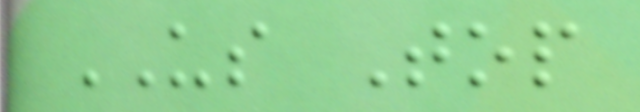US Top
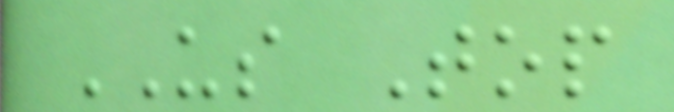US Top
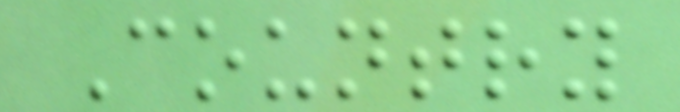Country
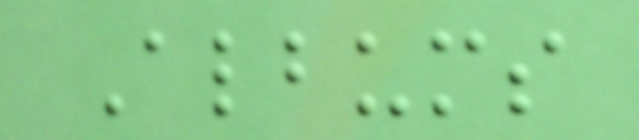Albums
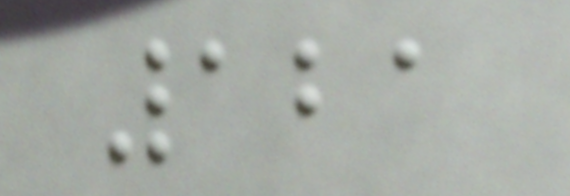121
